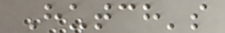Hutch's
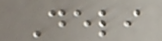Deli
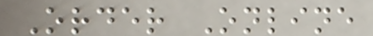Order Online
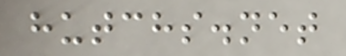hutchs.net
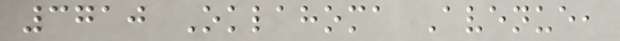3710 Oklahoma Avenue,
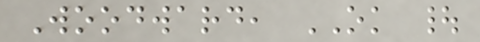Woodward, OK |
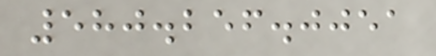580.256.0051
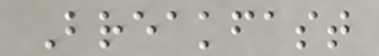Breakfast
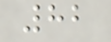82
